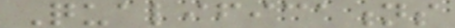Qualifications
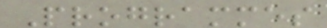Programmes
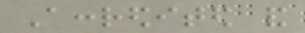Accredited and
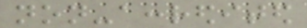non-accredited
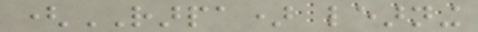(RARPA) learning
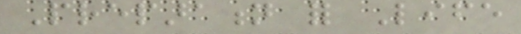Preparation for Life
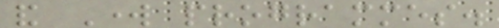and Work programmes.
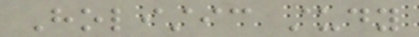Holistic study
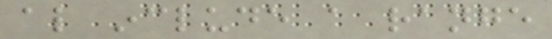also include a range
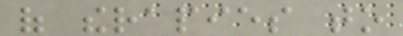of therapies to
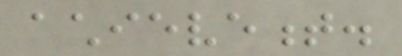achievement.
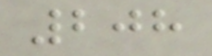208
